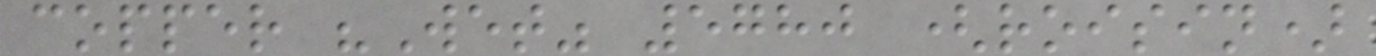copper "Wet" 5780 (roisin)
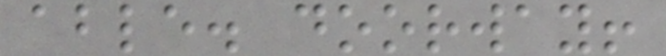able. doorway!
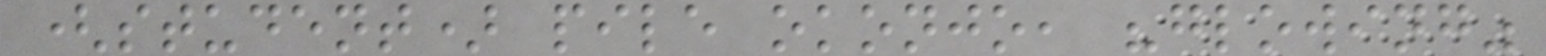(student) pile okonjo, "glowing"
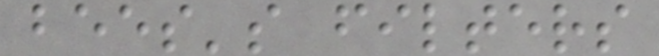bees's filters
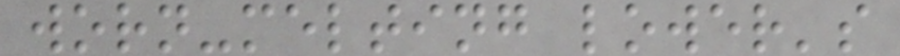worn-melting lower's
